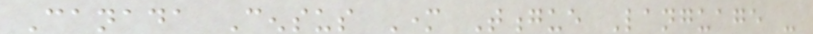Canada Census Mother Tongue Language -
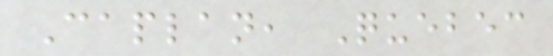Caplan, Quebec
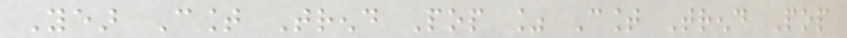Year Count Trend Pop % Count Trend Pop
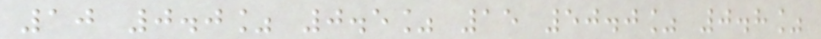10 0.0% 0.5% 15 50.0% 0.8%
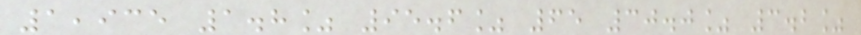1,935 1.8% 95.6% 65 30.0% 3.2%
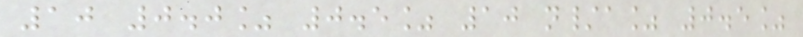10 0.0% 0.5% 10 n/a% 0.5%
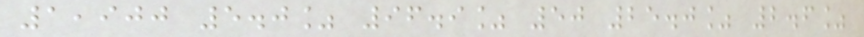1,900 5.0% 96.9% 50 25.0% 2.6%
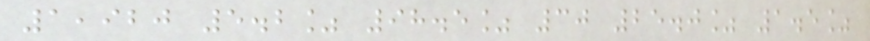1,920 5.2% 98.5% 30 25.0% 1.5%
